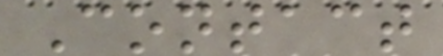Contact
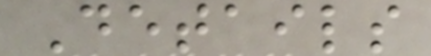Details
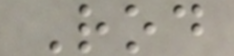Rod
